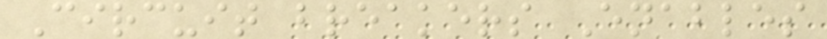Circuit breakers Enables
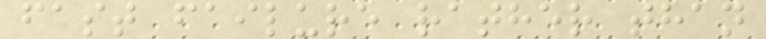fast failure rather than
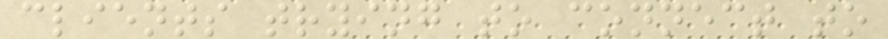clients trying to connect to
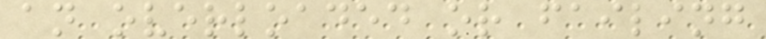an overloaded or failing
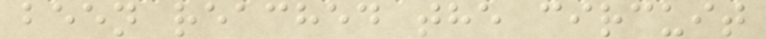been reached the circuit
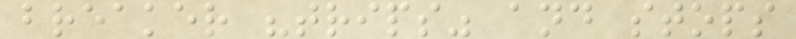breaker "trips" and stops
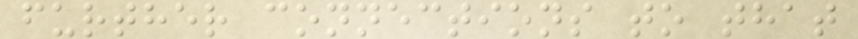further connections to that
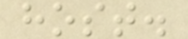host.
